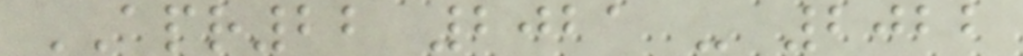APR22 2021 - 2022
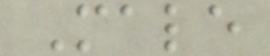Male
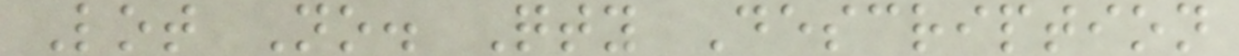Lot No. Qty Description
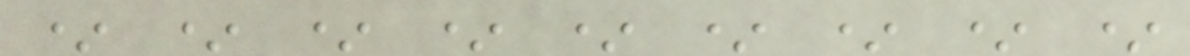* * * * * * * * *
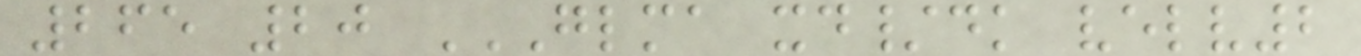265 20 GLMA XD/DK VELV2
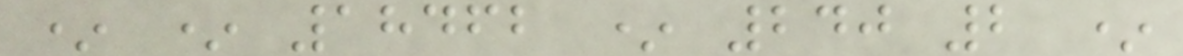* * 18462 * 240 2 *
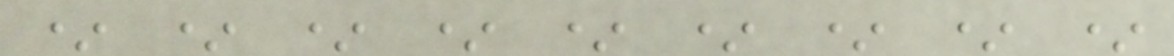* * * * * * * * *
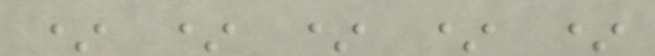* * * * *
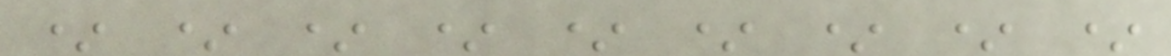* * * * * * * * *
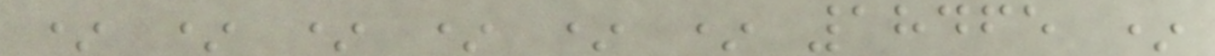* * * * * * 18465 *
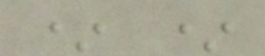* *
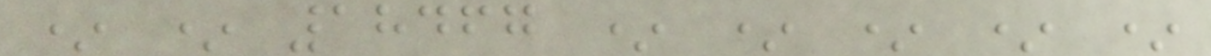* * 18467 * * * * *
